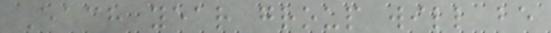Each year group will be
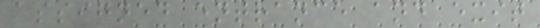assigned entrance and exit
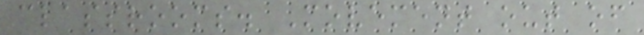classrooms. Movement out of
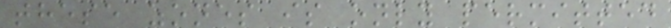these zones is only permitted
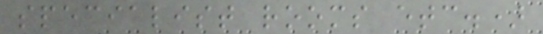specialist rooms etc.)
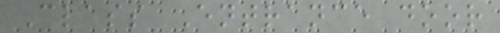Class Entrance door
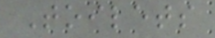Toilets
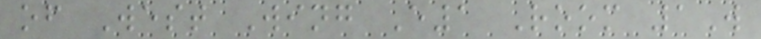of West Wing E1 Room 1W
